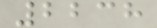2238
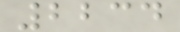2234
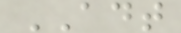ADT
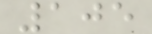105
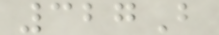327B
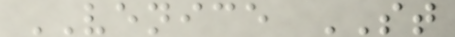VENICE ST
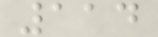114
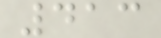413
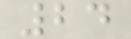24
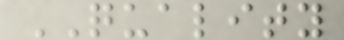QUALITY
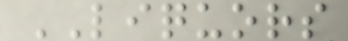LIQUORS
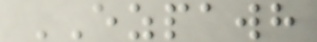EZPAWH
